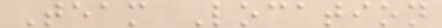Team Location
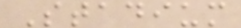Stadium
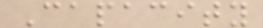Capacity
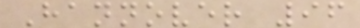Hannover 96
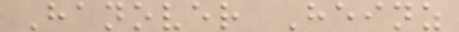Hanover Heinz
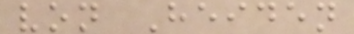von Heiden
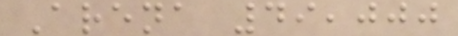Arena 49,000
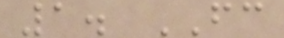1. FC
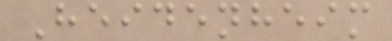Heidenheim
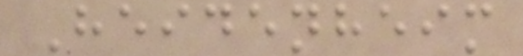Heidenheim
